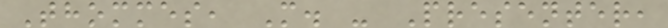Thommes, M. - Presenter,
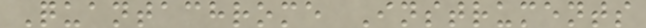Quantachrome Instruments
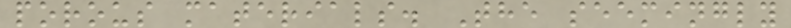porous materials. The seemingly
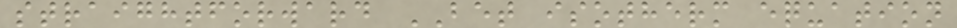straightforward BET isotherm equation
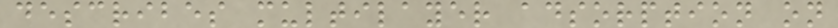describes multilayer adsorption on
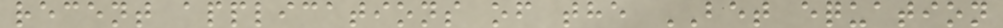recent applications of the BET equation
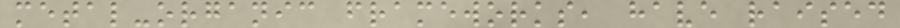metal-organic frameworks, have raised
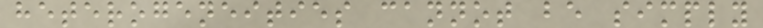heterogeneities cannot be simply
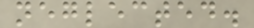neglected.
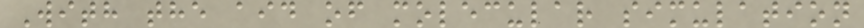With the aid of molecular simulation
